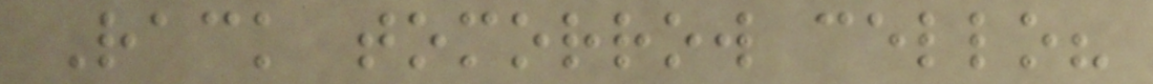Rack tomorrow cello?
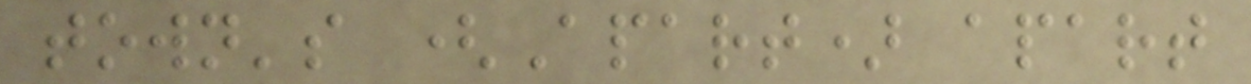town's (Apart) apart
